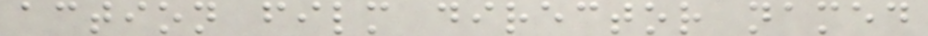action film director named
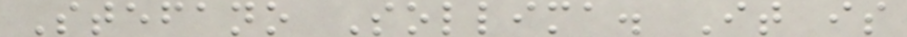Stefano Sollima. It is
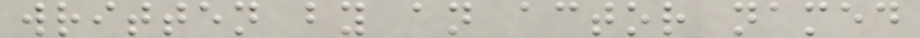written by an actor named
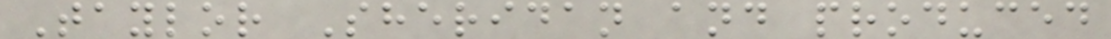Taylor Sheridan and produced
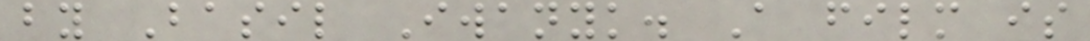by Basil Iwanyk. A film is
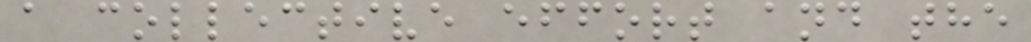a collective effort and the
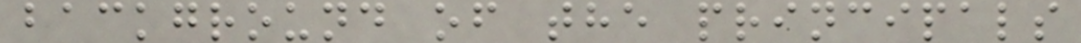background of the principals
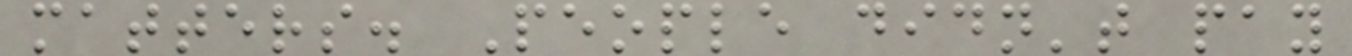matters. People didn't pay
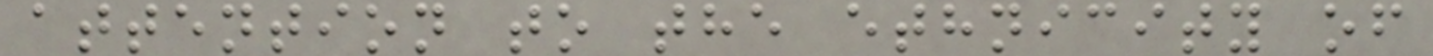attention to the ethnicity of
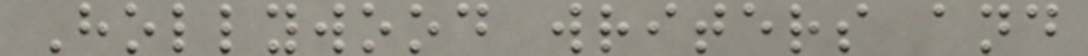Hollywood writers and
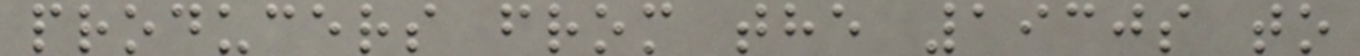producers from the 1930s to
